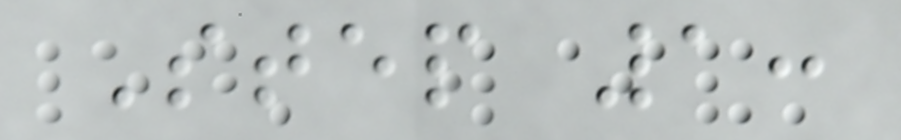Step 1:
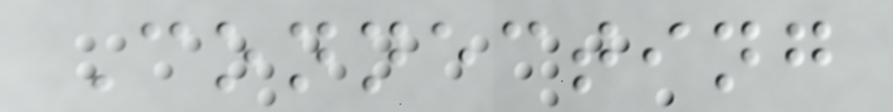Connecting
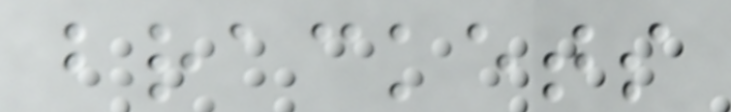brackets
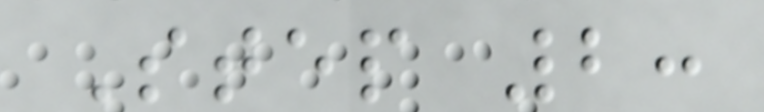Step 2:
